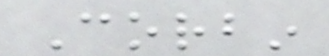Corbin
